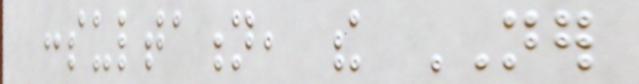consultation, the NER
